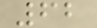62
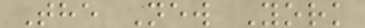The New York
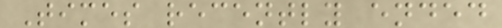Times recently ended
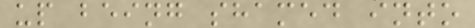up being shamed into
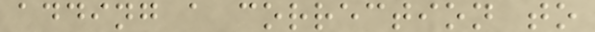adding a correction to
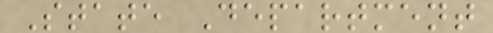State Department
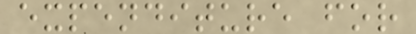expenditure for
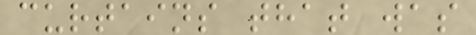curtains that was
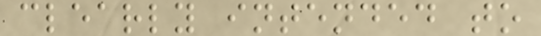clearly intended to
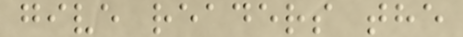give readers the
